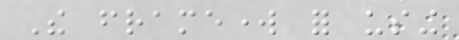The framework for using
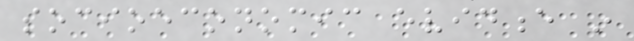socioeconomic evidence in
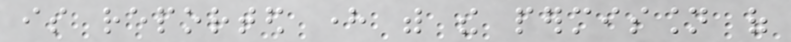is reported here with the permission of
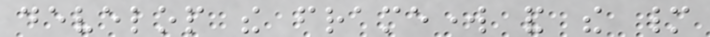develop the framework and the many
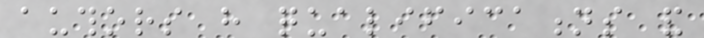authors have qualifications and
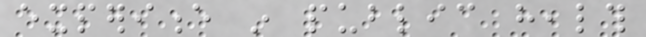experience in public health
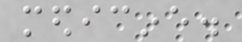medicine.
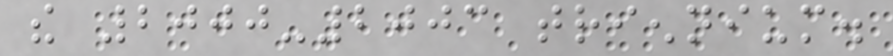the 2000-2003 triennium.
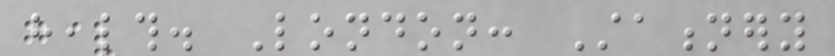health. London: Stationery
